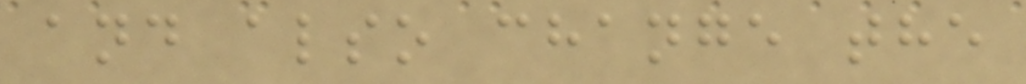and also change the
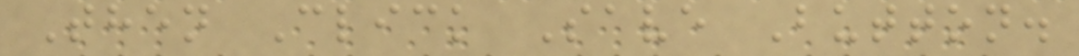Then Click Save Button.
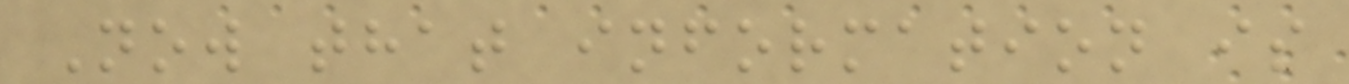Now that information is
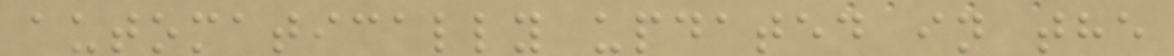automatically updated in the
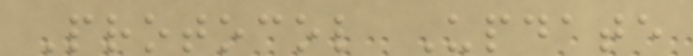Protocol Update
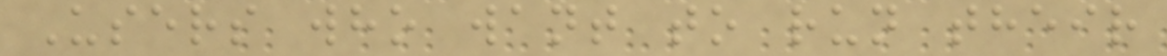Users who want to run their
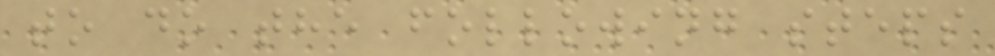to do the following steps
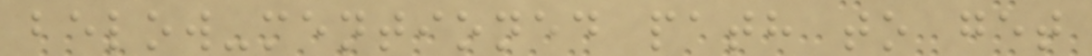below-mentioned path to get
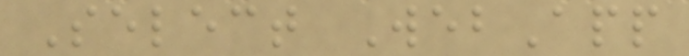Select WebApp
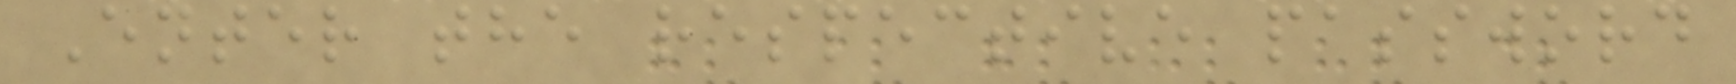Enter the respective password
